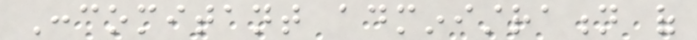Concomitant administration of
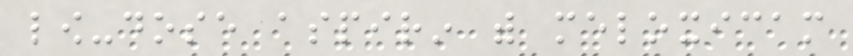low-dose aspirin with meloxicam
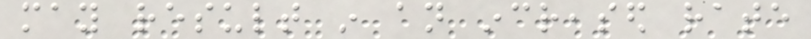may result in an increased rate
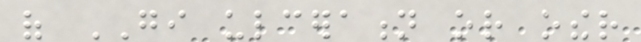of GI ulceration or other
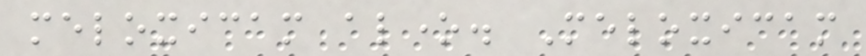meloxicam alone. Meloxicam
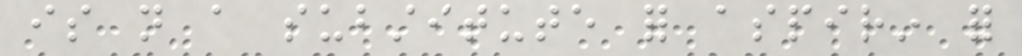is not a substitute for aspirin for
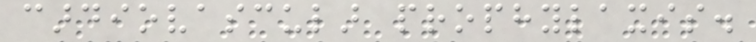cardiovascular prophylaxis.
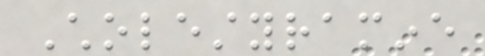Cholestyramine
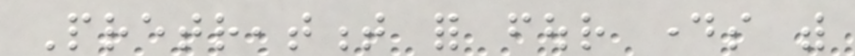Pretreatment for four days with
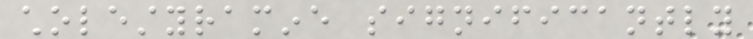cholestyramine significantly
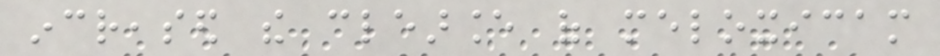increased the clearance of meloxicam
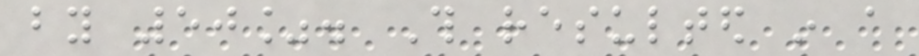by 50%. This resulted in a
